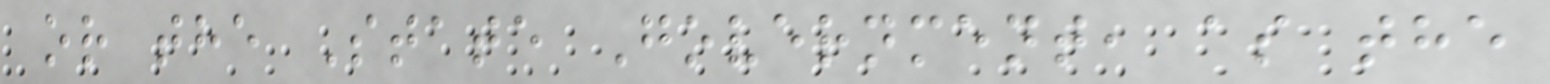or the State Government, as the
